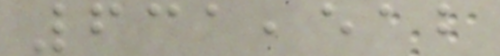631,512
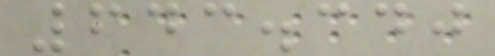643.340
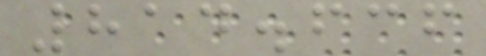814.636
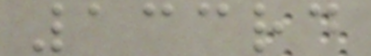133rd
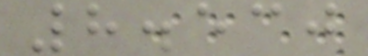8.530
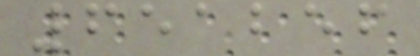651256
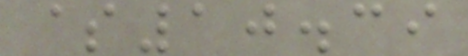$10.39
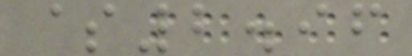$2.96
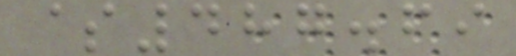$487.69
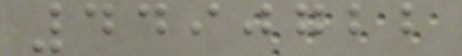4490722
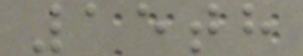15th
